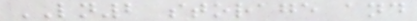LN2 storage and
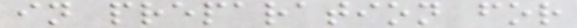in preparation for
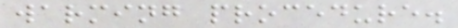warming procedure.
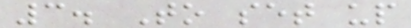3. To set up
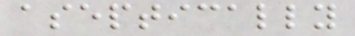aseptically
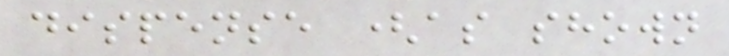dispense (as shown
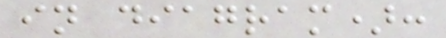in diagram):
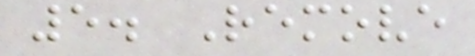5. Remove
